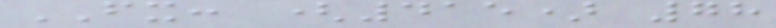FX: (415) 78
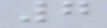7
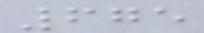675
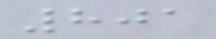801
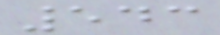543
